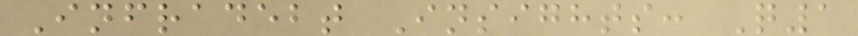Infradebt Insights: Q1
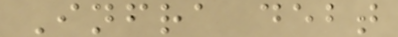Infra debt
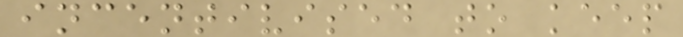incentivised to keep
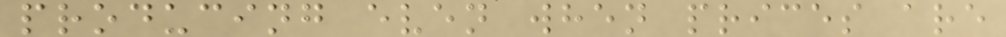producing even when prices are
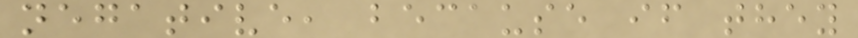negative, because if they
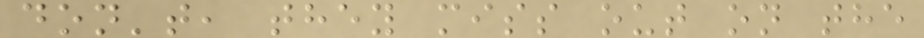don't, they miss out on the
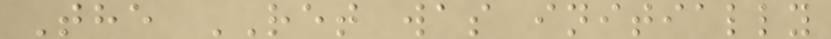The RET was initially
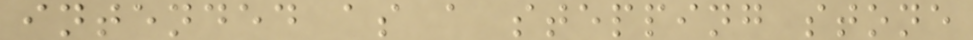intended as a stepping stone
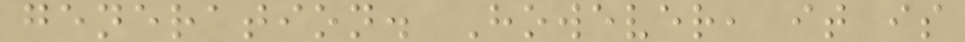generation. However, it is
